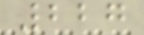227
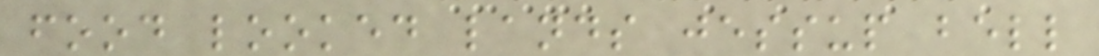food looked lands jessup bell
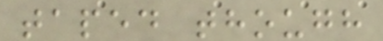taped though
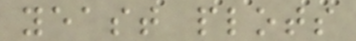yeast plots
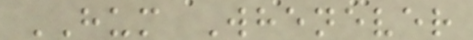HUM Whenever
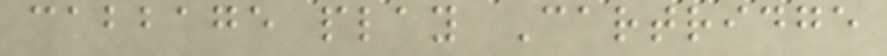cabbage play Cartridge
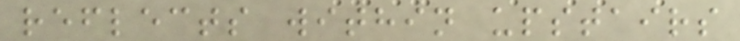reflects within upstairs
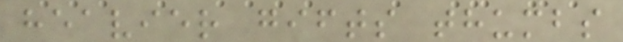heavier gifts thumbs
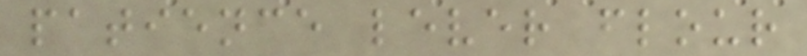patience lever flour
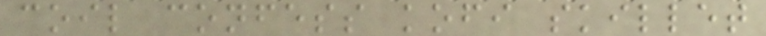coil confess kofi skillet
